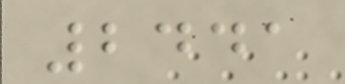2441
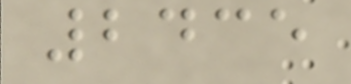2435
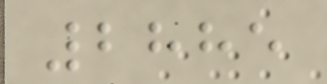2885
